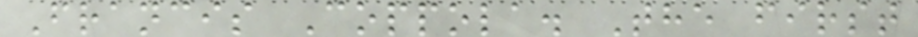Francis Coppola. The first
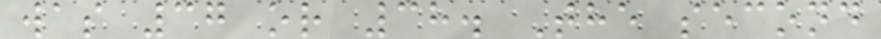was 37 or 38. The second
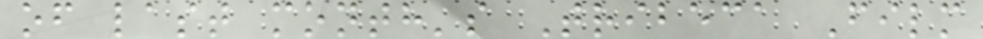of last month's Tribeca Film
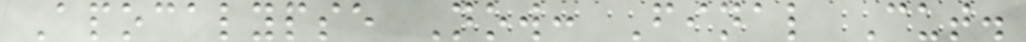Apocalypse Now: Final Cut.
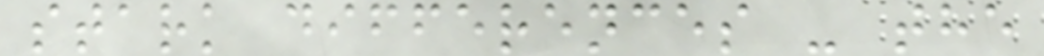stark differences - the
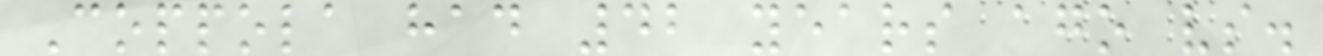Coppola had 42 years ago vs.
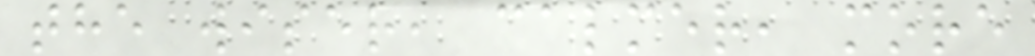the wiser, calmer, more
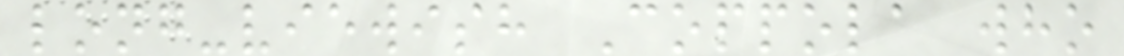long-viewish Coppola who
